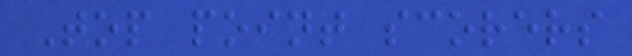Top point scorers
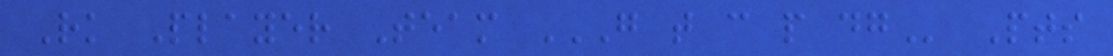Rk Player Team G T C P DG Pts
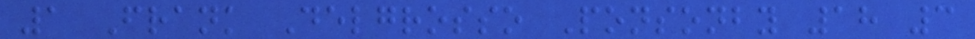1 Frank Delgrosso Ponsonby 18 3
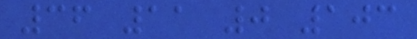36 11 0 103
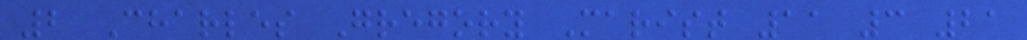2 Charles Gregory Marist 11 3 21
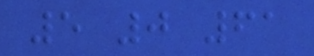5 0 61
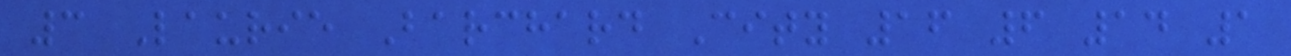3 Laurie Barchard City 16 6 14 1
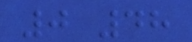0 48
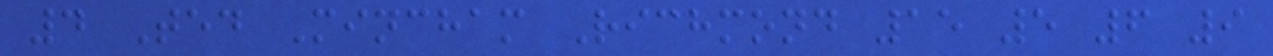4 Ted Mincham Richmond 15 5 6 9
